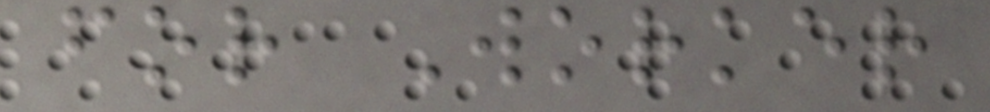for Worker
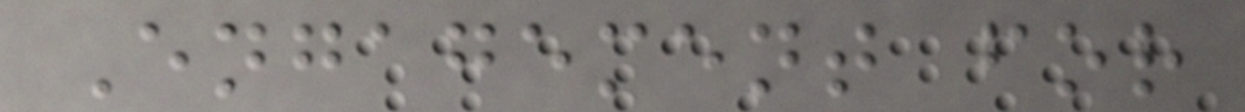Engagement for
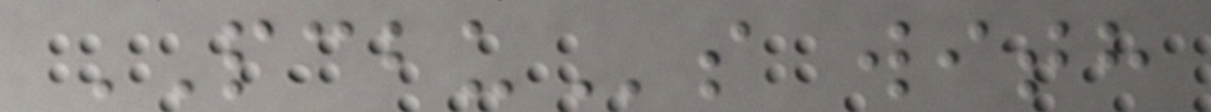PCBUs with
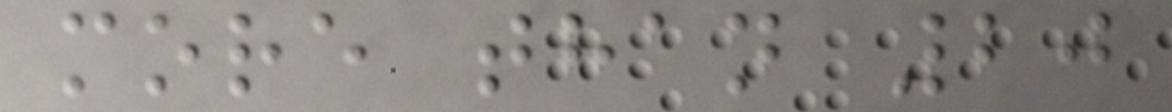more than 20
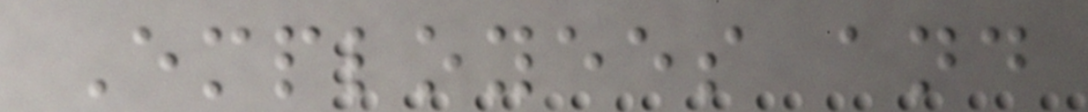Employees and
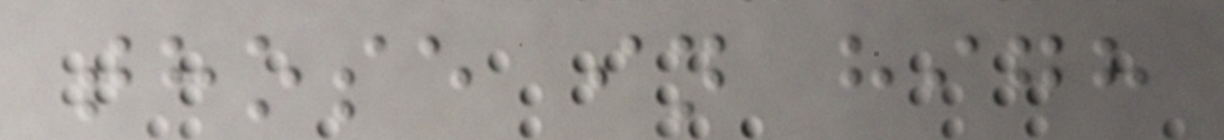those in high
